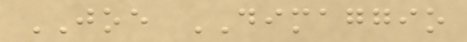JOE DIMAGGIO
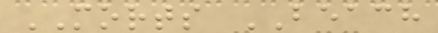MORTS BEACH
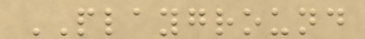PLAYGROUND
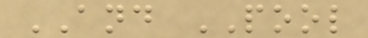AND POOL
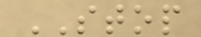STOP
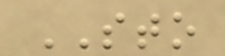STO
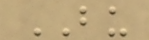BU
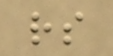rs
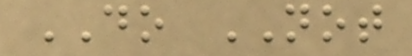DO NOT
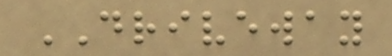DRIVEWAY
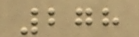278
